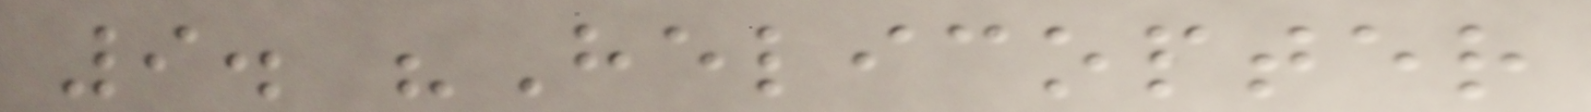9. "Helicopter
